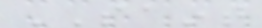SAINT
